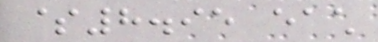$8.95 each
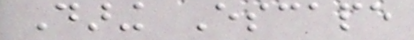Daring Escape
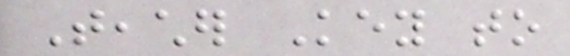Teacher Key to
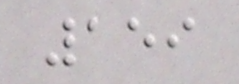159
